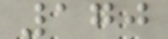170
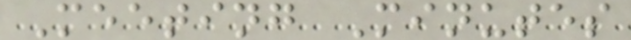Meeting Minutes
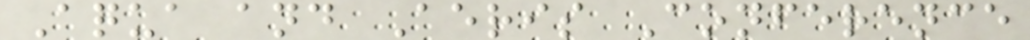Aqua and Aeris Conference
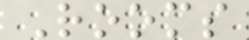Rooms
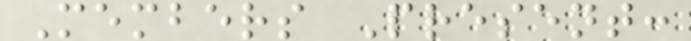Members Present:
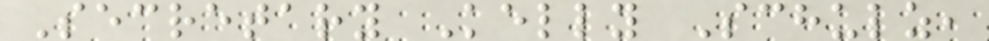Secretary Kelly Schulz,
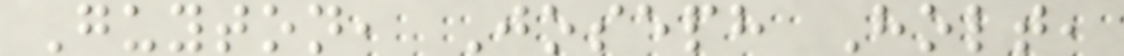Guyton, Joseph Holt,
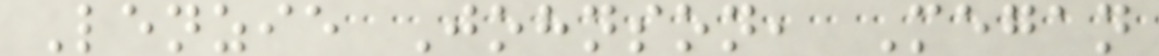Lenzie Johnson, Megan
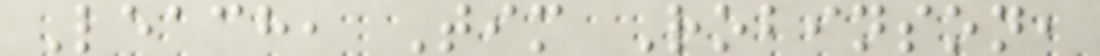Leach, Tim Robinson,
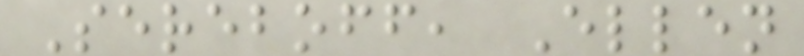Sereboff, Ellen
